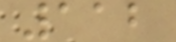112
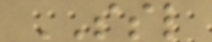SSL
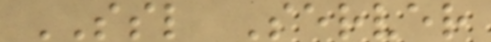SSL Server
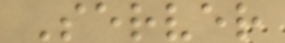Server
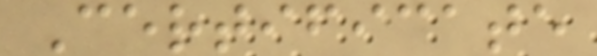Certificate
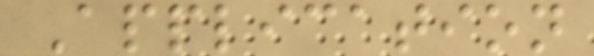Application
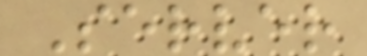Server
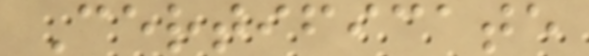Certificate
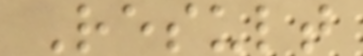Result
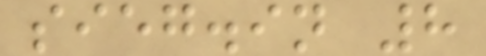sieg.in 8
